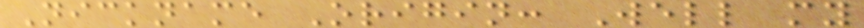Nickname Origin: Well my
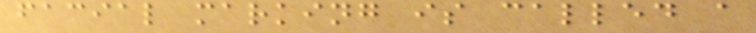facial marking is called a
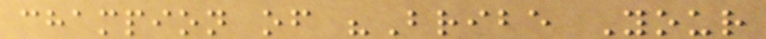champion of "Bribe Your
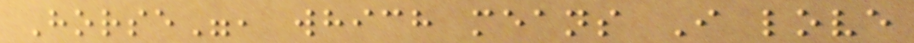Horse", which means I love
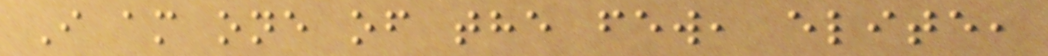I am one of the few, elite,
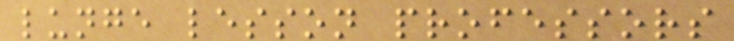lunge lesson professors
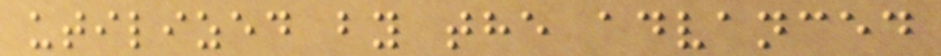utilized by the advanced
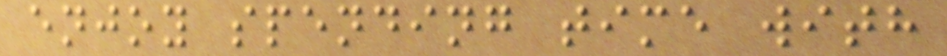enjoy spending time with
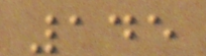145
